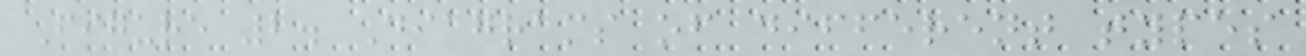Figure 2. Diagrams of different types
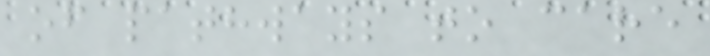of pathways to care
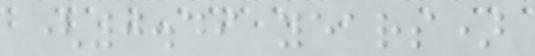(0.49 years)
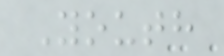Youth
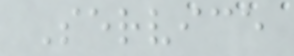Service
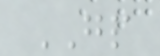GP
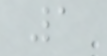1
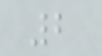2
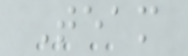Team
